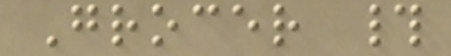Grocer #
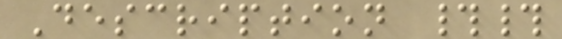Description ##
